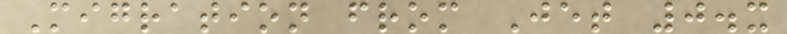Migration from Jet 0.x
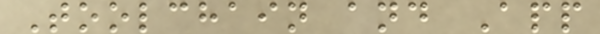Toolchain and App
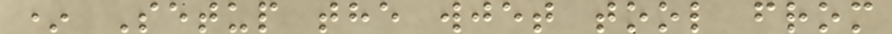* Setup the wjet tool from
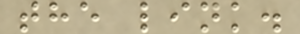the link.
